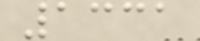1331
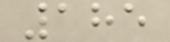185
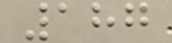187
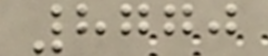8770
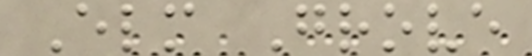Elm Grove
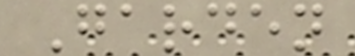Garden
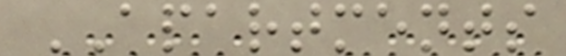APARTMENTS
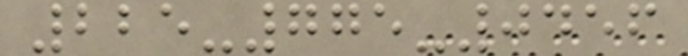225-775-0456
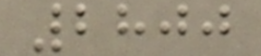2800
